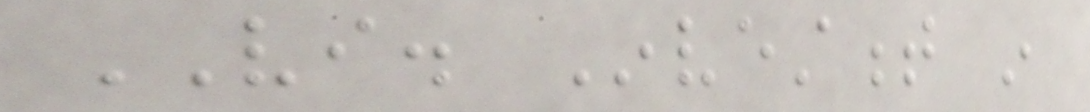VI. Investment in
